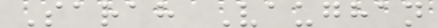Sarah Vaughan
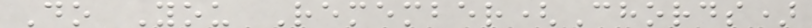Do You Remember(Chords)
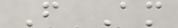F Am
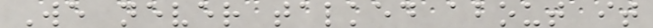We never talked about it
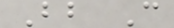Bb C
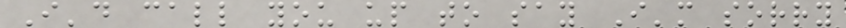I'd call you up to say I'm sorry
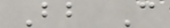Bb C
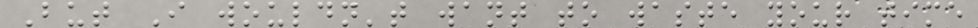But I wouldn't want to waste your time
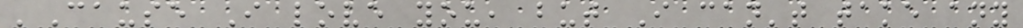'Cause I love you, but I can't take any
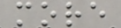more
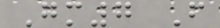Gm7 F
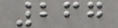267
